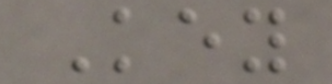Key
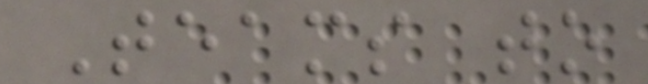Teams to
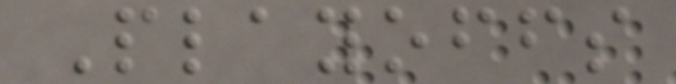Playoffs
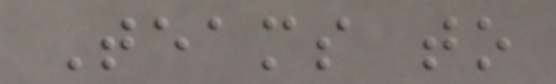Teams to
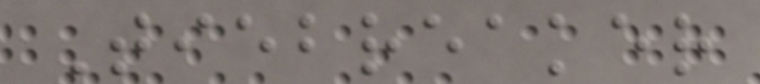Tiebreaker
